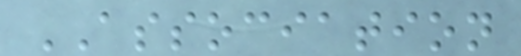ASSOCIATION
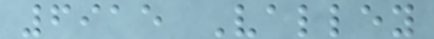6915 Valley
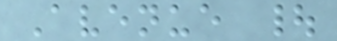Avenue |
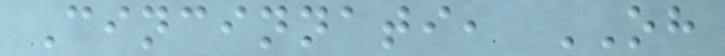Cincinnati, OH
